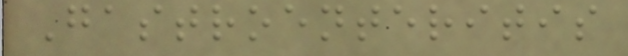Gastroenteritis
